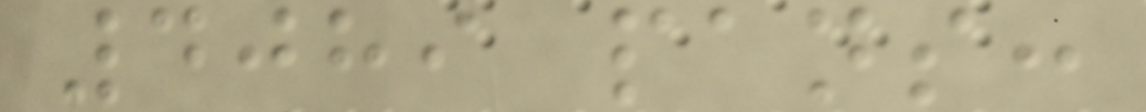4089 pans:
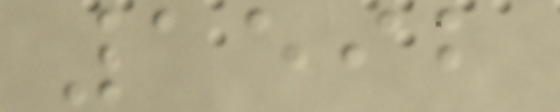1592
